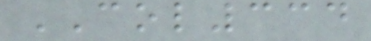COL334
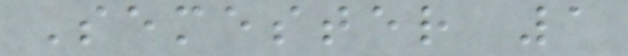Semester 1
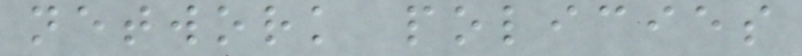network policies
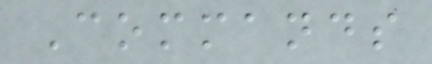Commands
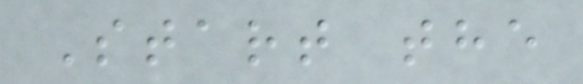Start the
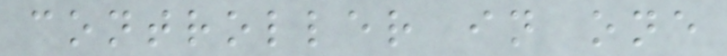controller in one
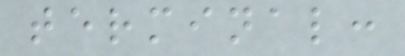terminal:
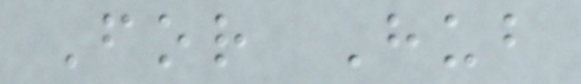For Hub
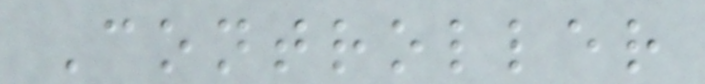Controller
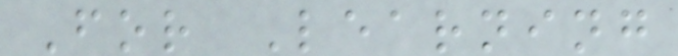For Learning
